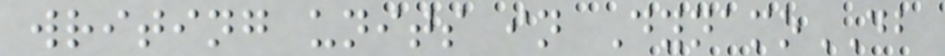writing units in DynamoDB
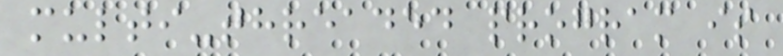multi-threaded program is
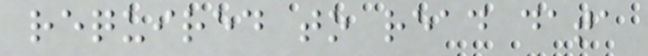required to read data
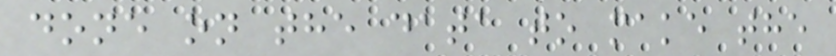done on the data to make the
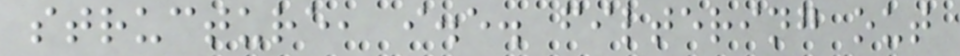structure, i.e. filtering out
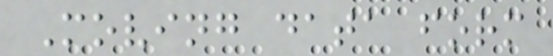Moving data form
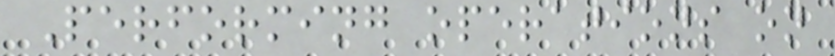Performing operations on
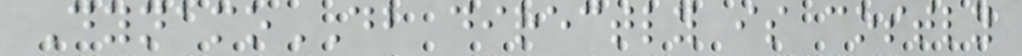DynamoDB directly is costly
